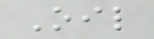Oil
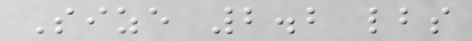Size 2.2 lbs
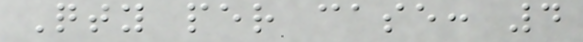Qty per case: 4
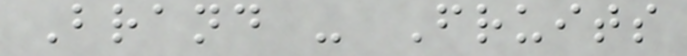Brand - Fruits
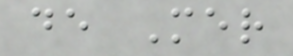de Mer
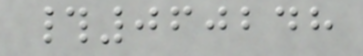#060248
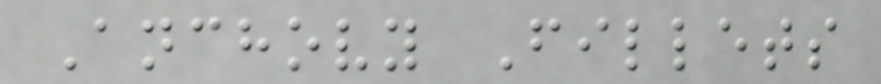Anchovy Fillets
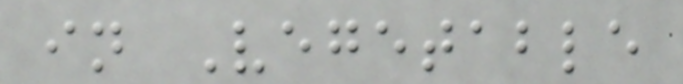in Vegetable
